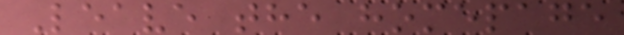Leave the homepage
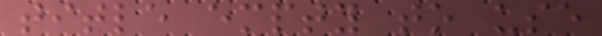title empty to use
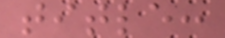title:
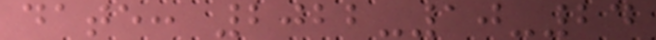date: 2022-10-24
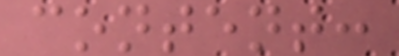content:
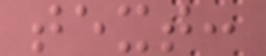text:
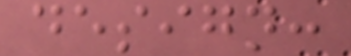design:
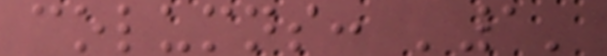columns: '1'
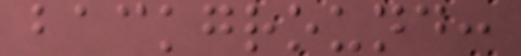background:
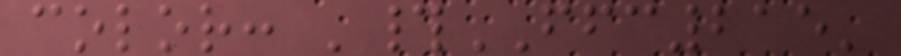color: '#FFC215'
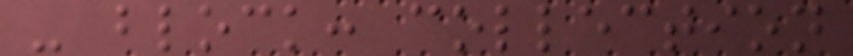- block: collection
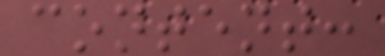content:
